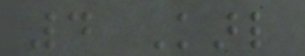4 Karl
